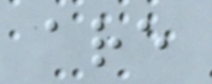are
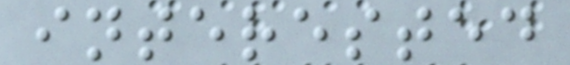interested
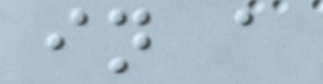in a
